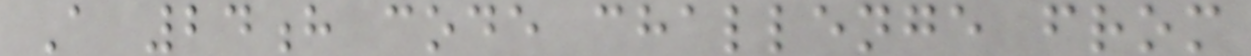A 24h code challenge from
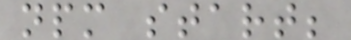npm start;
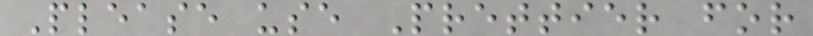Please use Prettier for
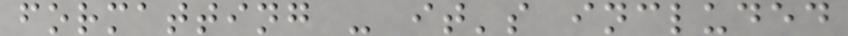formatting - it's included
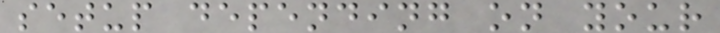setup depending on your
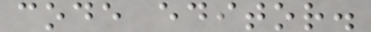code editor.
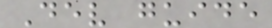Dev guide
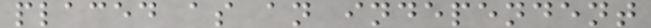placed as an independent
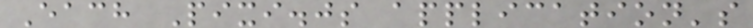Each Pixi.js application's
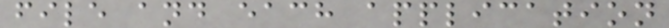file and each application
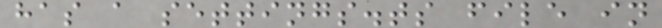has a settings.ts file in
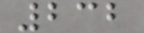232
